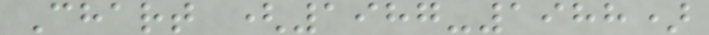Chart (1987-1988)
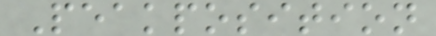Peakposition
